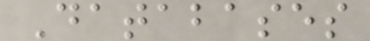Databases
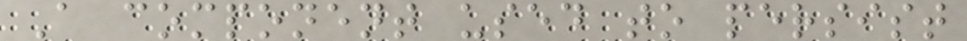A component used to persist
